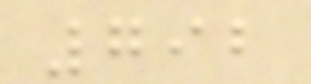792
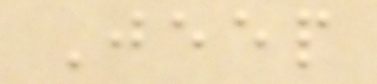Jeep
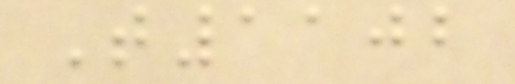T1102
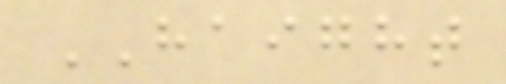HAIGHT
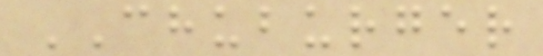CHUBURGER
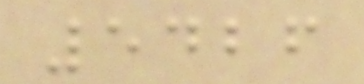5426
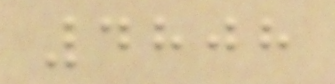4808
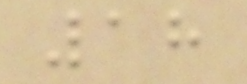18
